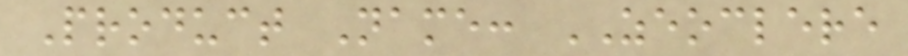Product Name: ZEOCLERE
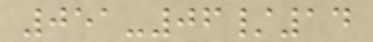051-06/14
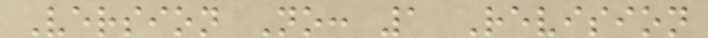Version No: 1 Revision
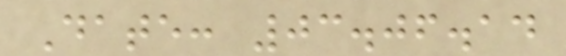Date: 03.06.14
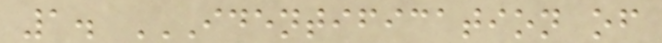1. IDENTIFICATION OF
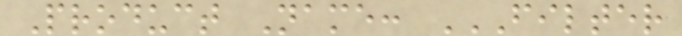Product Name: FILTER
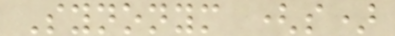Synonym (s)
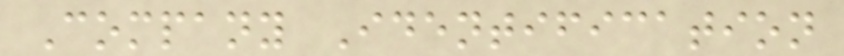Company Identification
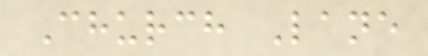Church Lane
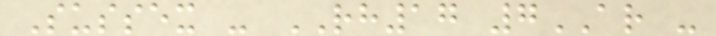Sussex - RH17 7AR -
